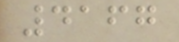4167
